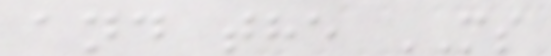and the MS
